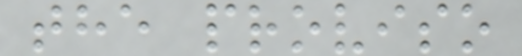the proviso
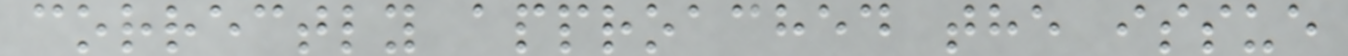correctly approached the issue
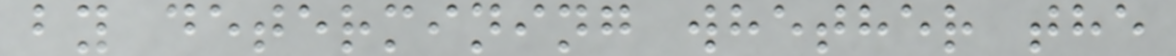by determining whether the
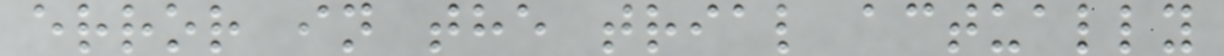error in the trial actually
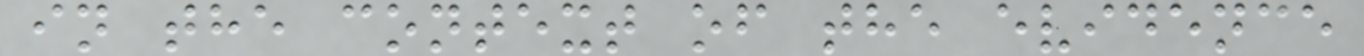in the context of the evidence
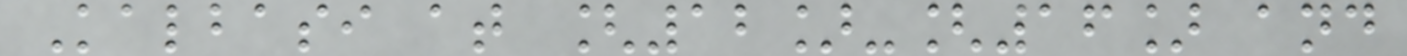Kalbasi at [12]-[16] and
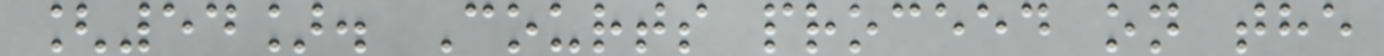[54]. Courts proceed on the
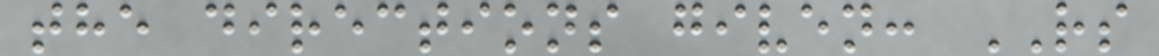the directions given: RS
